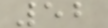52
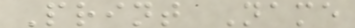Print Name
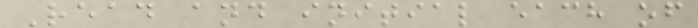Read and initial each of
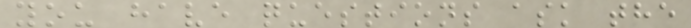you have questions ask the
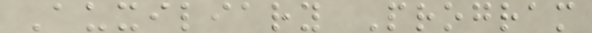Auxiliary Program
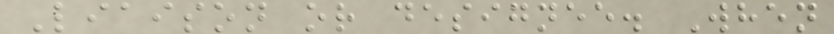Liaison or designee. When
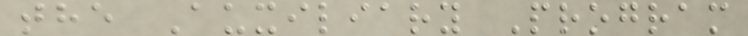the Auxiliary Program
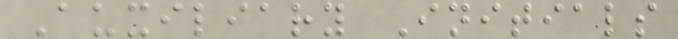Auxiliary Initials
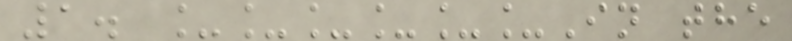1. ______In the
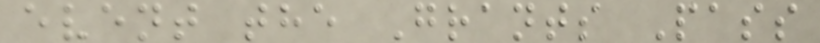event the Grants Pass
